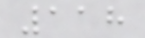118
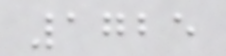1725
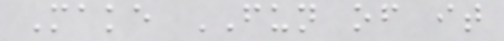Make FUN of it
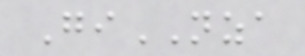GiNZA
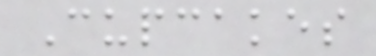Cupcakes
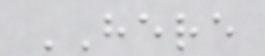HERE
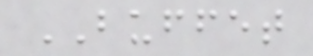BUFFET
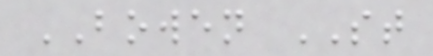BOWEN ST
